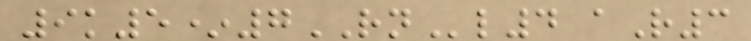9k5*7RNl4 aR3
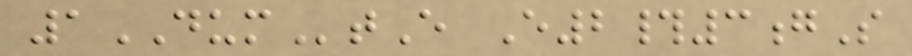1DUMtE E2#3gS
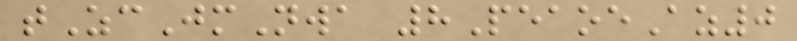tZcJmNwa 8PeaoeAz0
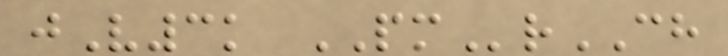jV3k PMrCH
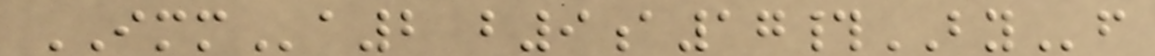IMMa2 b9a17#BYf
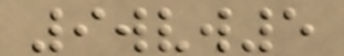9wvw5
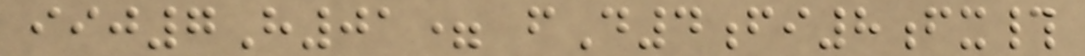iij7H01= fD4fi8fx#
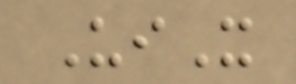UiX
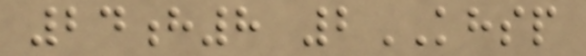24h8 2KHSP
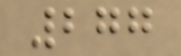277
